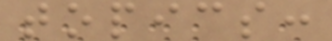topics:
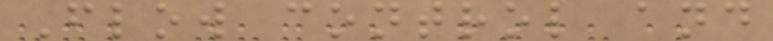Flow control and
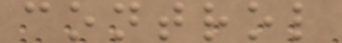control
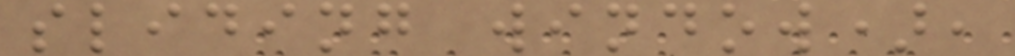sliding window),
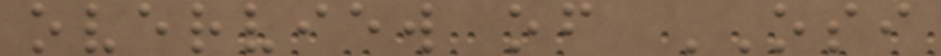overview of OSI
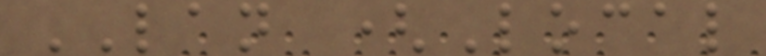LAN (Local
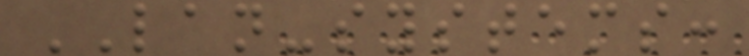LAN-systems:
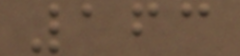163
